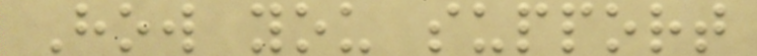How you support
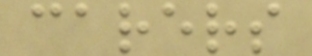carers
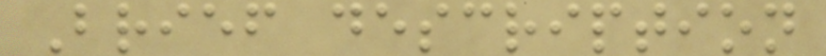Brief description
